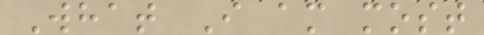What I am most
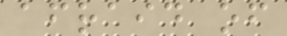afraid of
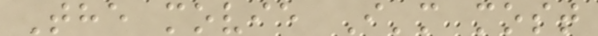The movie I'm most
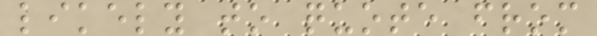likely to quote from
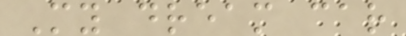My dream car
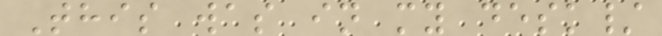This was in my desk/
